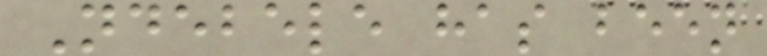Ndebele has been
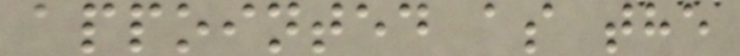appointed as the
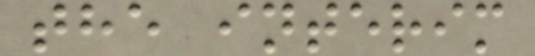the interim
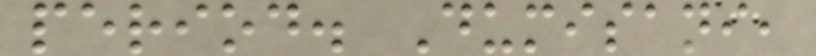period. Dumisani,
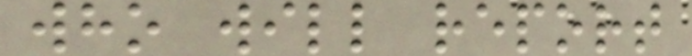who will report
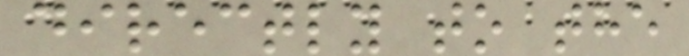directly to the
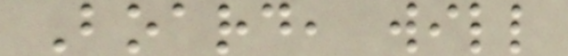Board, will
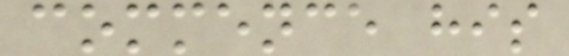commence his
